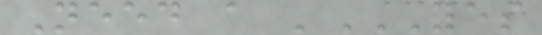Need a 'YES
